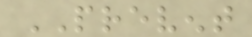PREVENT
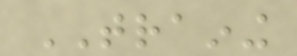TRAINING
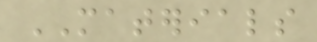MATERIALS
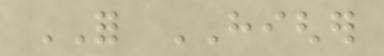FOR HIGHER
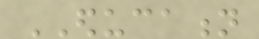EDUCATION
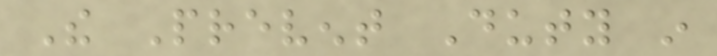The Prevent Duty in
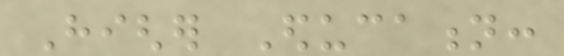Higher Education:
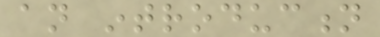an introduction
